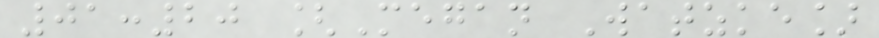01:20 [Megan Watzke]
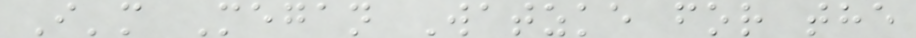I'm Megan Watzke for the
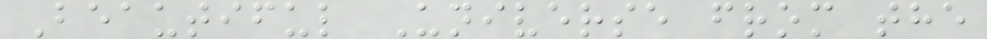Beautiful Universe from the
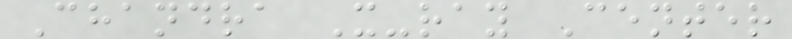Chandra X-ray Center
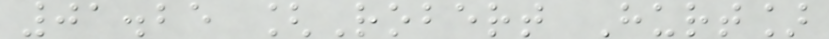01.25 [Robert Hurt]
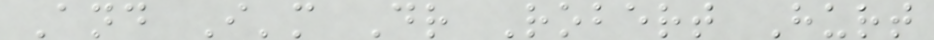And I'm Dr Robert Hurt
